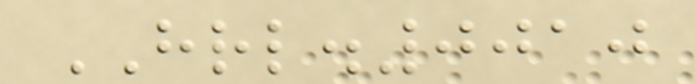HRL.0010
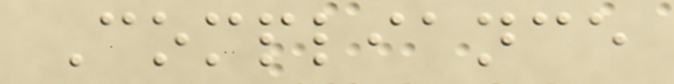Compliance
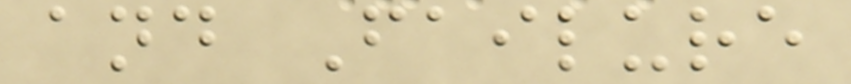and Failure
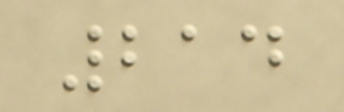214
